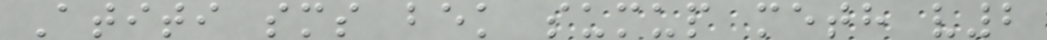Atiti sms bek sumup meth v2
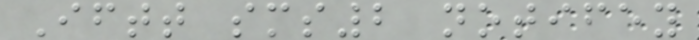Iftt sms2 notifey
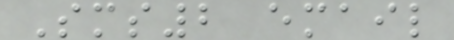Sms2 email
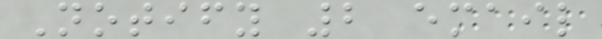Notify 2 email
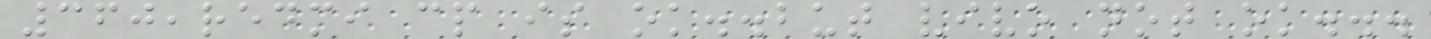360,redmi cp is ok..but vivo not ok...
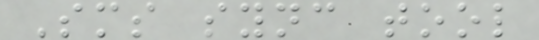Sms sync tool
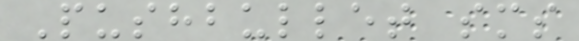Pushbullet sms
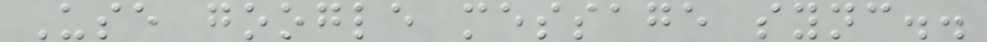Use google message sync..
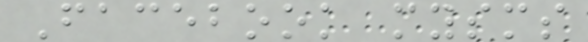Facebook mysms
